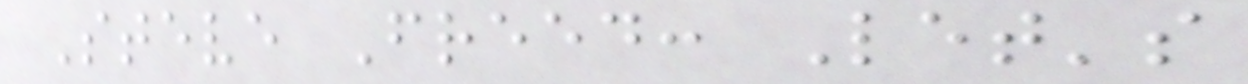Steve Freed: Let's
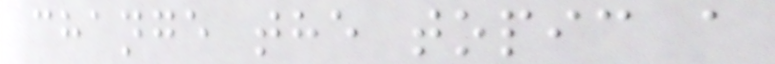change the topic a
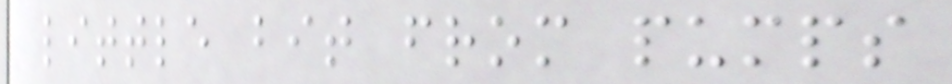little bit from pumps
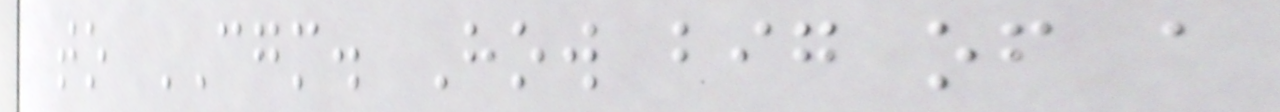to CGM. How big of a
